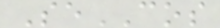SeCOS
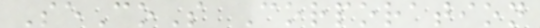SeCoS Corporation
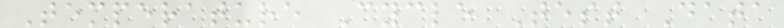Temperature Cycle Test Data
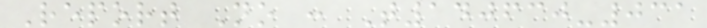Report No : T140630-031
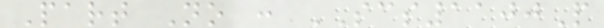Part No : SCS1100P
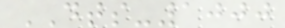DTS-1000
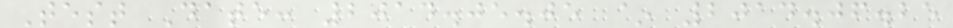Test Date: 2014.05.05 ~ 2014.06.25
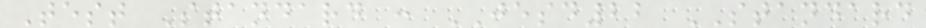Test Standard : JESD22 STANDARD
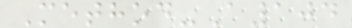Method-A104
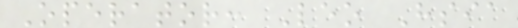Operator: Leo Hsia
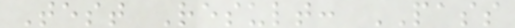Test Result: PASS
